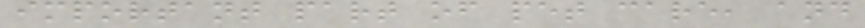important part of pet care, and
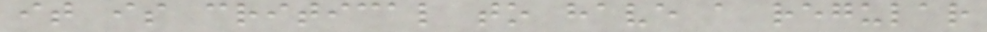it is critical to have a regular
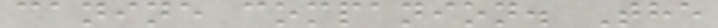canine companion. The
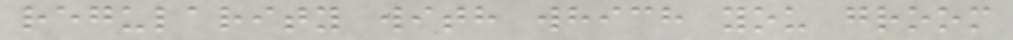regularity with which you groom
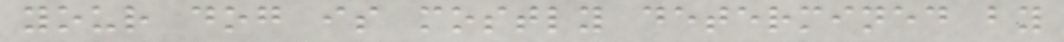your dog is mostly determined by
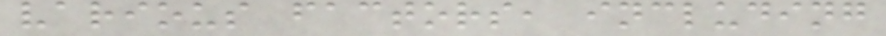various factors, including
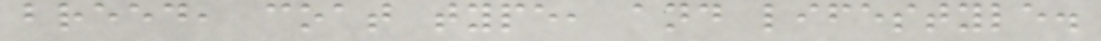breed, coat type, and lifestyle.
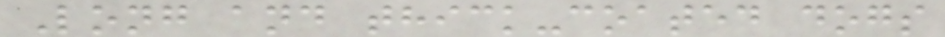Long and thick-coated dogs
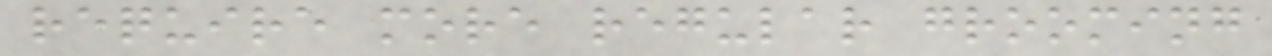require more regular grooming
